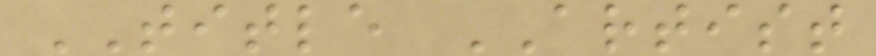TITLE ARTIST
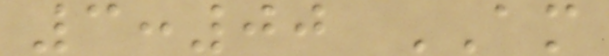3:00 AM
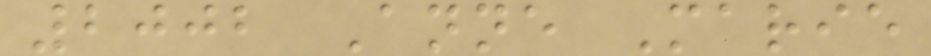2002 Anne Marie
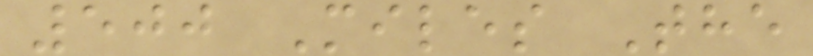500 Miles The
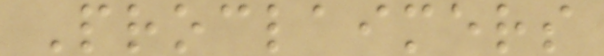Proclaimers
